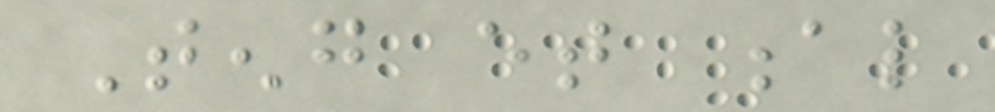Teng et al
